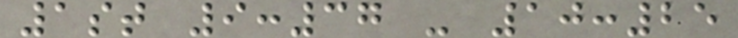1st 9:37 - 10:25
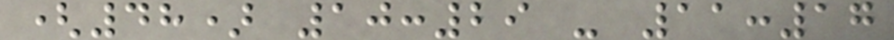(48) 10:29 - 11:17
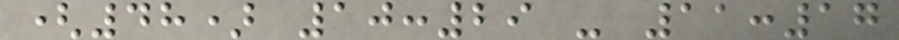(48) 10:29 - 11:17
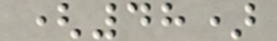(48)
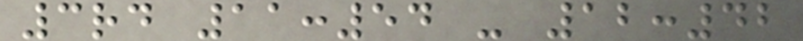3rd 11:54 - 12:42
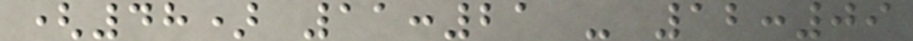(48) 11:21 - 12:09
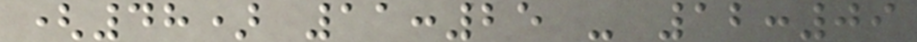(48) 11:25 - 12:09
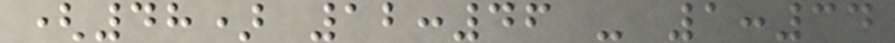(48) 12:46 - 1:34
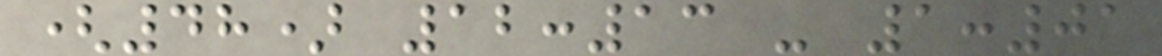(48) 12:13 - 1:01
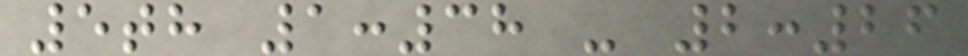5th 1:38 - 2:26
